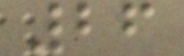26
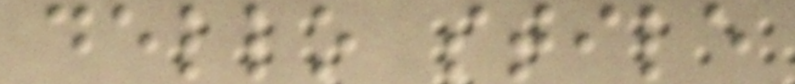dello stile
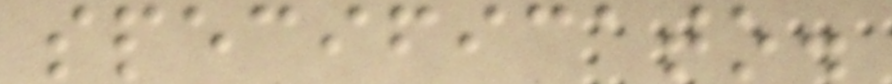specificato.
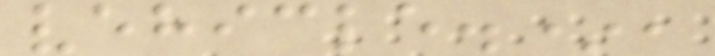vehicle.*,
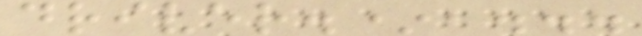driver.*,...
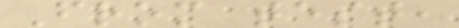From test,
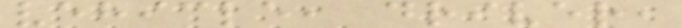vehicle, driver,
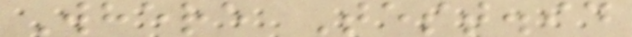Where Test.id
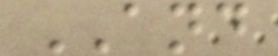AND
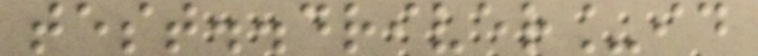test..driver_id
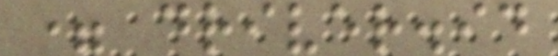= driver.id
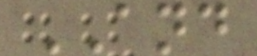AND
